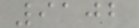9102
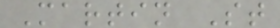Martin St
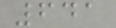641
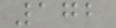172
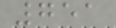751
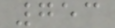753
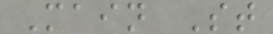Main St
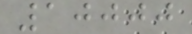10000
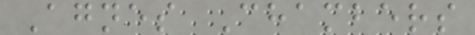Agnes Chambers
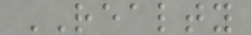REALTY
